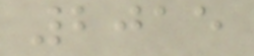2015
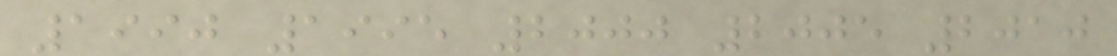1990 1995 2000 2005 2010
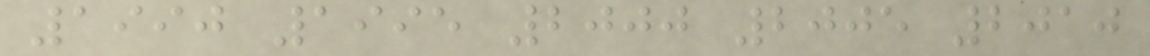1990 1995 2000 2005 2010
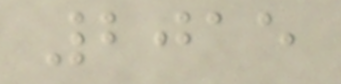2015
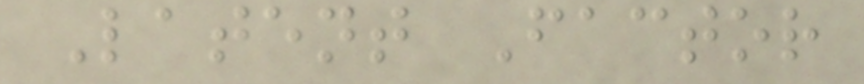Latent Factor
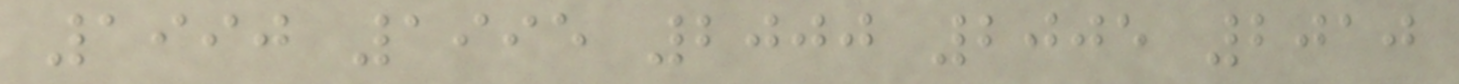1990 1995 2000 2005 2010
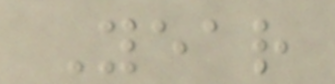Year
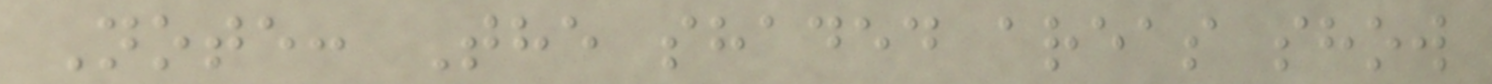Note: The shaded areas show
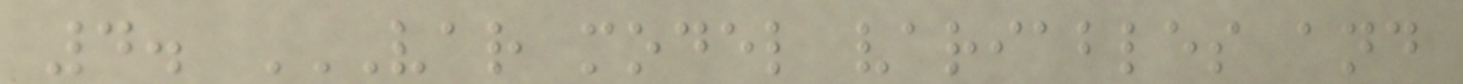4. VAR MODEL VARIABLES AND
